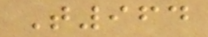T964
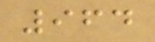964
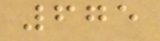675
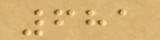681
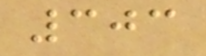303
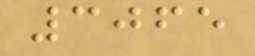3065
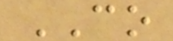CO
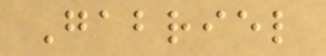Gabriel
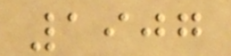1907
